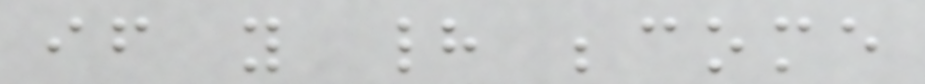if you had become
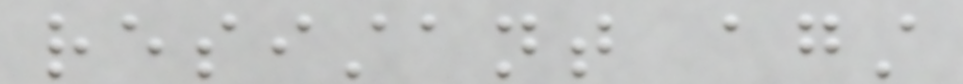resistant against
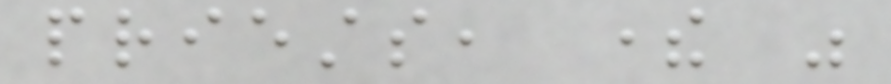priests, there was
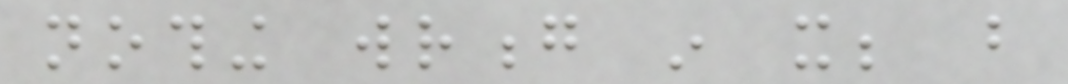nothing wrong in it; but
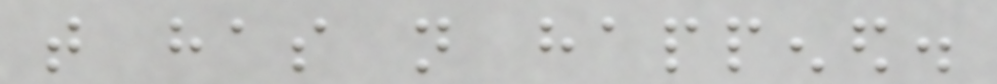that has not happened.
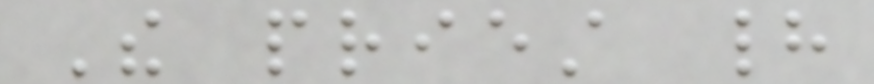The priest had
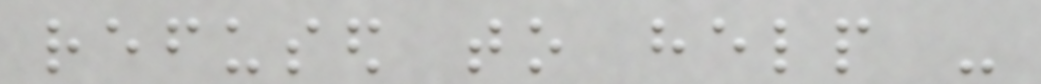refused to help -
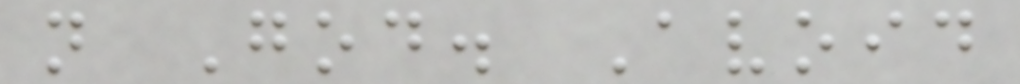not God. Avoid
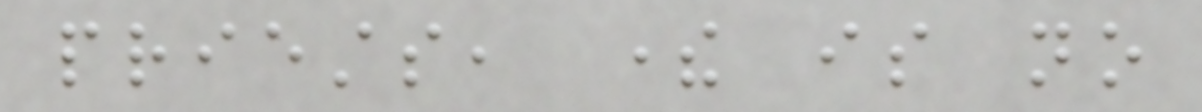priests, there is no
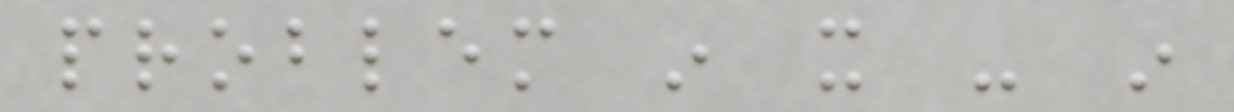problem in it - in
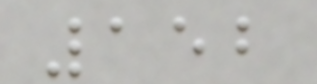152
